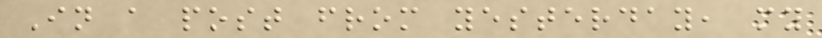In a post from yesterday, my
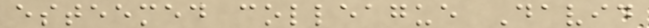esteemed colleague David
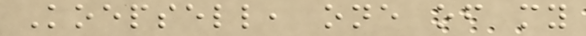Koepsell, one of my
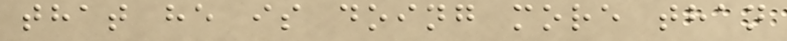that he is doing more than
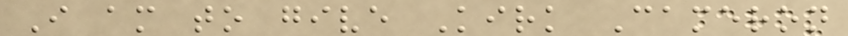I am to give Kirk Cameron
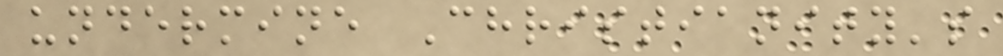undermine Christianity's
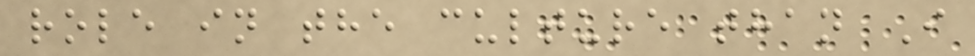role in the culture than I
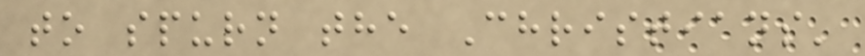to spurn the Christians'
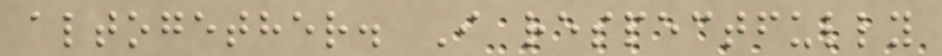altogether. I respectfully
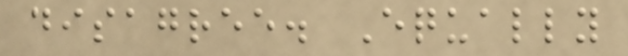disagree. Equally
